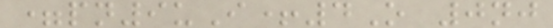=pn9uI+4O 0nj
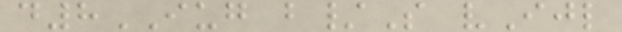d8IUG b/S vIjl
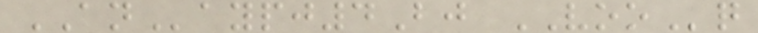ANaypj4Bj VOOq
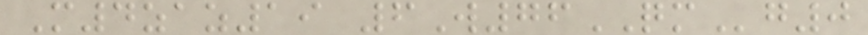M4zaz19 6W76QMg0
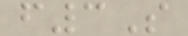f3S
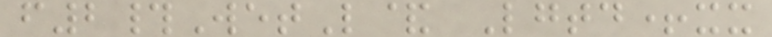f2#WetL& Lgtd+xx
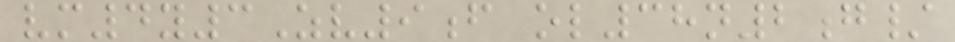vm4y3Zv9f ol38n2g/
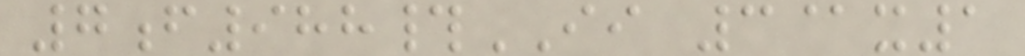7f988#II 3@x1
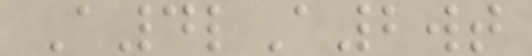A4lA2wt
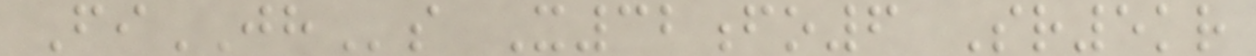FiJHs X32fo6 Sr5kr
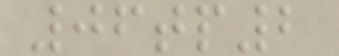06tp2
